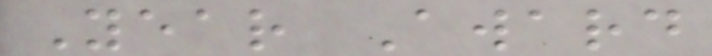Year Award
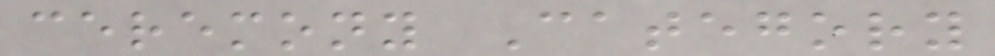ceremony Category
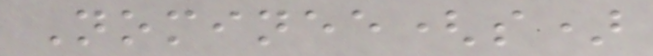Nominee(s)
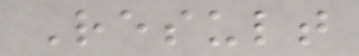Result
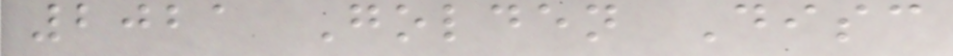2021 Golden Disc
